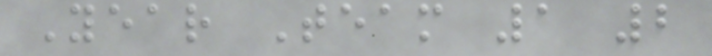Year Team 1 2
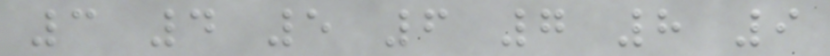3 4 5 6 7 8 9
